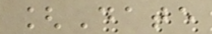[Date
